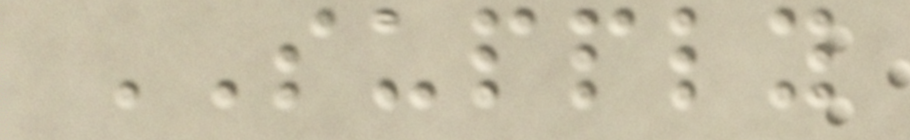SUPPLY
